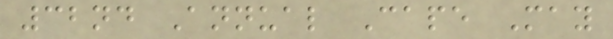32nd Annual Cape May
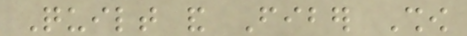Quilt and Fiber Show
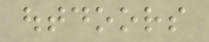outdoors
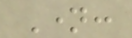Name:
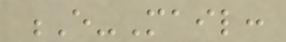E-Mail:
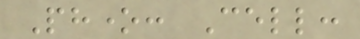Phone: Cell:
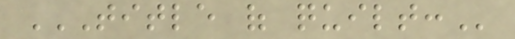TITLE OF QUILT:
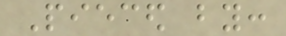Pieced by:
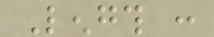Length :
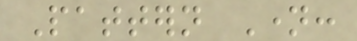Pattern Name:
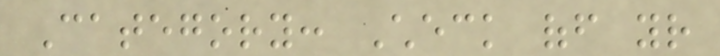Category: Check off your
